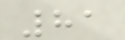81
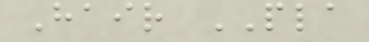Hair PLA
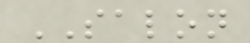SALON
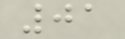01
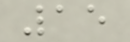15
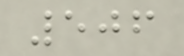506
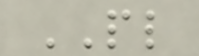PL
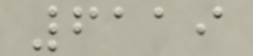6119
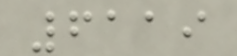6119
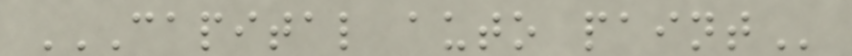CAPITAL AUTO PAINT
